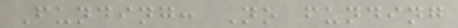Funding: No funding
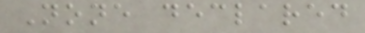None declared
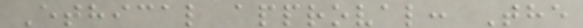Ethical approval: The
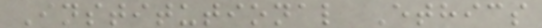Institutional Ethics
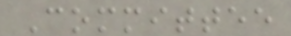Committee
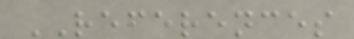REFERENCES
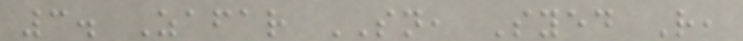3. Zafar SN, Syed R,
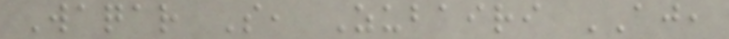Waqar S, Zubairi AJ,
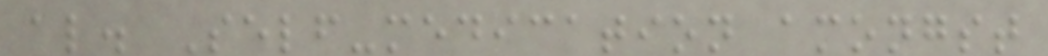al. Self-medication amongst
